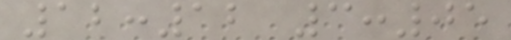12:12 3:05
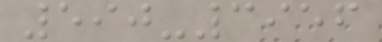590-3956
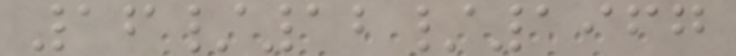16/12/1967
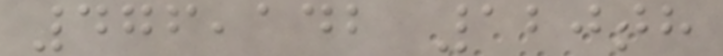476,142 120th
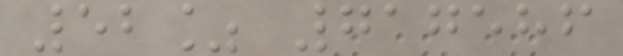52% 717586
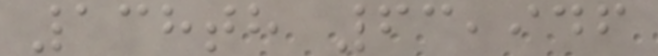138th 63,946
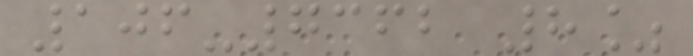106-7362 8%
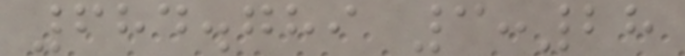684.789 3:28
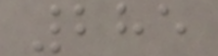285
